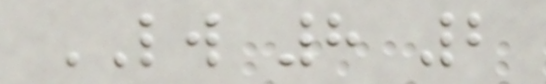LW 8 2
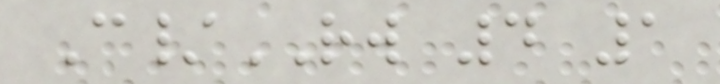C/RW 4 1
